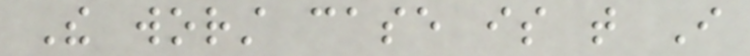The worst case is that I
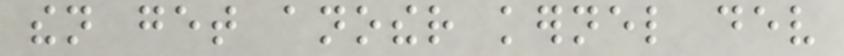then get another kernel dev
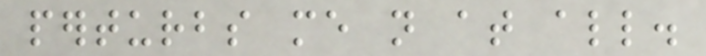perturbs me not at all.
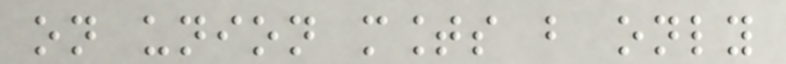on union mounts but only
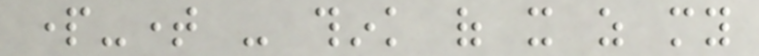part-time - think of it as my
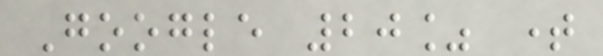Google 20% time
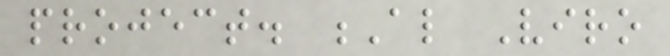project. Al Viro
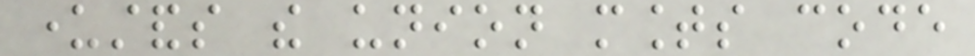understands the union mounts code
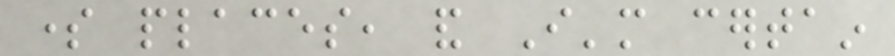some places, and I'm certain
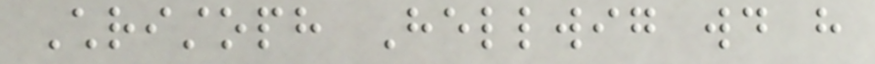Christoph Hellwig would have
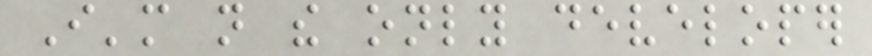I'm not the only developer
